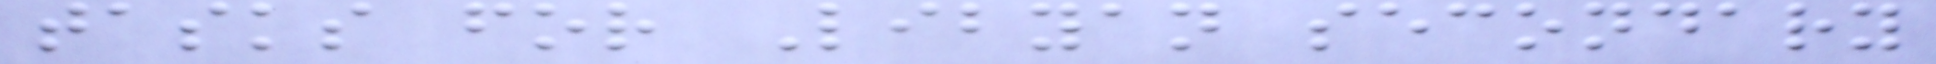tasks for Libyan secondary
